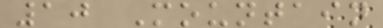10 Mountain
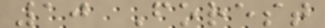10 Forest
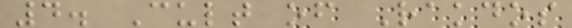4. Cult of Rakdos
